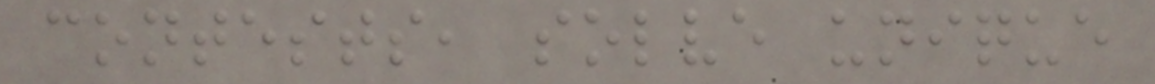contests, solve unique
